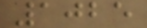1025
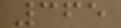365
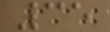35
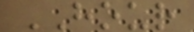HOUR
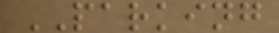PARKING
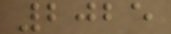2025
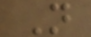N
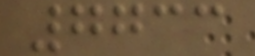7733
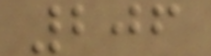206
